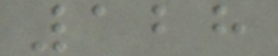128
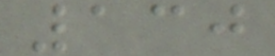130
